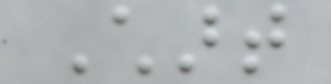Chart
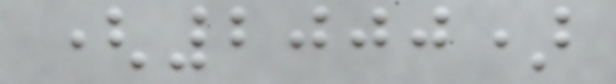(2000)
